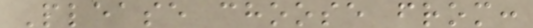Please choose from:
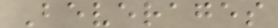Beverages
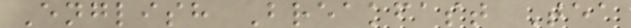English Breakfast Tea
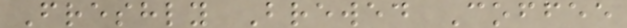Freshly Brewed Coffee
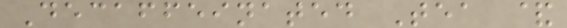Decaffeinated Tea &
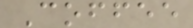Coffee
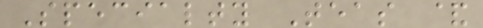Specialty Teas &
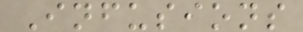Infusions
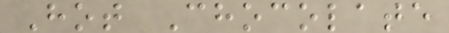Hot Chocolate
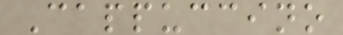Cappuccino
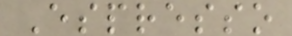Espresso
